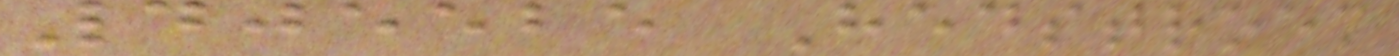405525 Hedstroem
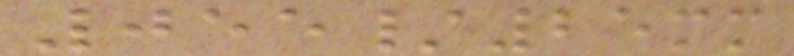055/25mm
